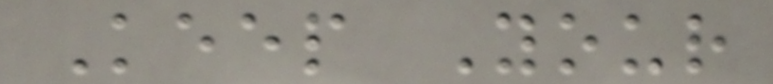Keep Your
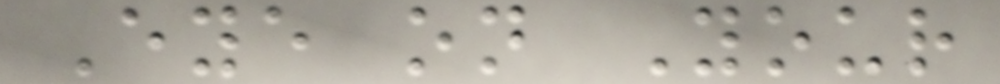Eye on Your
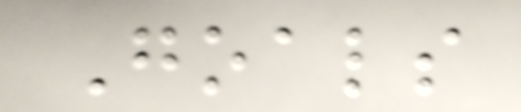Goals
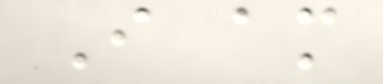I am
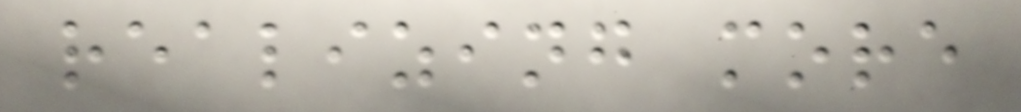realizing more
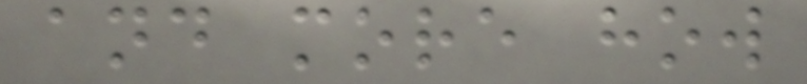and more how
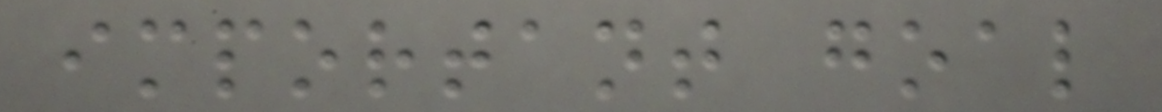important goal
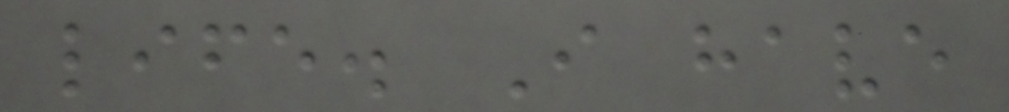life. I have
